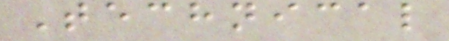Technical
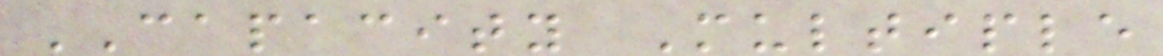CAPACITY Multiple
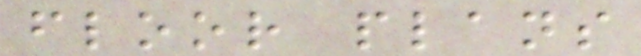floor plans
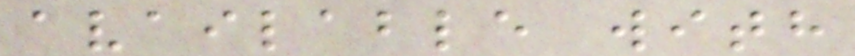available with
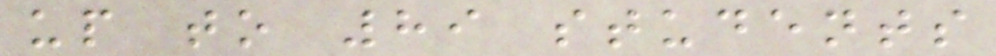up to 89 students
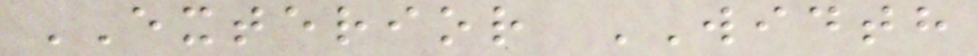EXTERIOR WIDTH
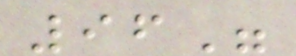96"
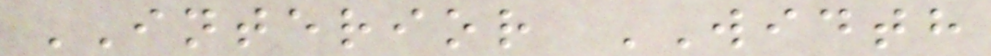INTERIOR WIDTH
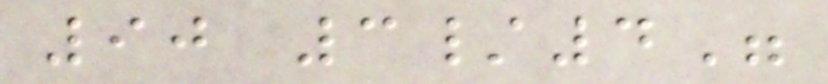90 3/4"
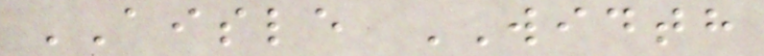AISLE WIDTH
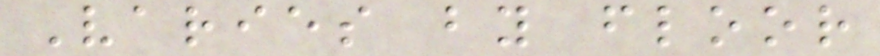Varies by floor
